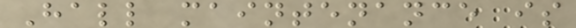Hall maintenance is
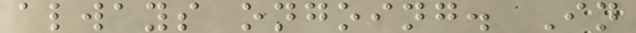always ongoing. In
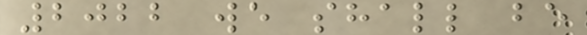2022 we shall be
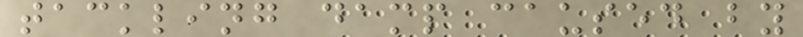tackling damp caused by
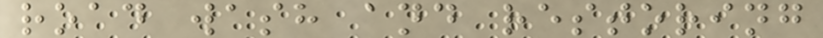road wash and restoring
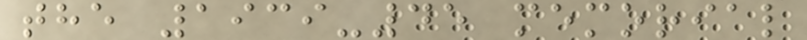the 1939-45 memorial
